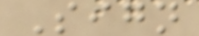Sign
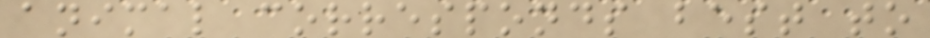animal corresponds best to
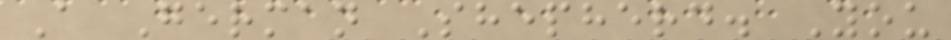A German Shepherd. You
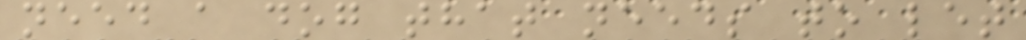need a dog that needs to let
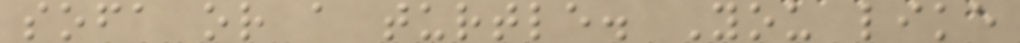sofa or a turtle. You like
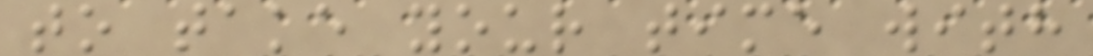to take your time with
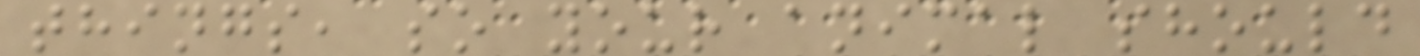things, so your animal should
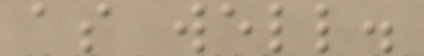as well.
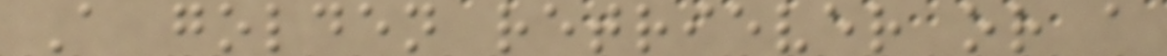A golden retriever or a
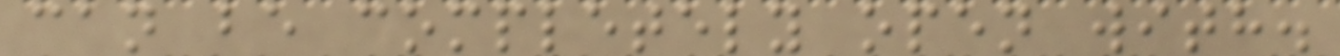can be completely open with.
